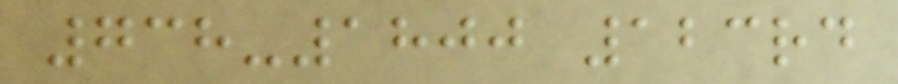738-1800 123rd
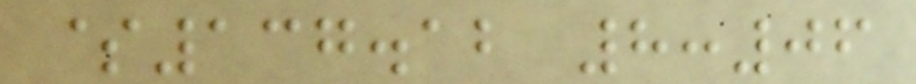$137.12 8:06
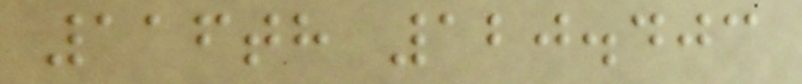116th 120.403
